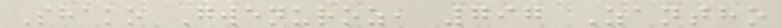Shako Gwenuroz, 797 Zantho
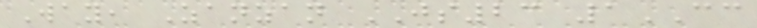Way, Zanzan JS23 1CC
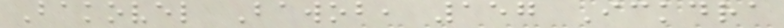Bakovel Bawob, 157 Ickdra
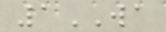1WA
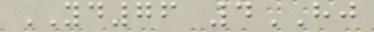YD76 4HJ
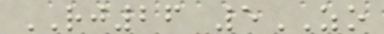RJ26 5ZO
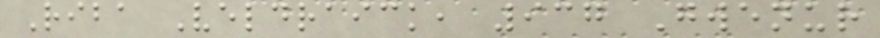Riba Veldraick, 937 Gwenur
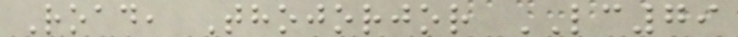Road, Thojorjor LC79
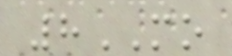8MO
